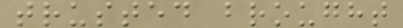trusted brought
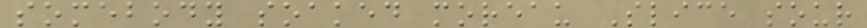somebody soaked moreau Slice sour
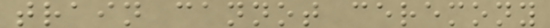train cannot ceremony
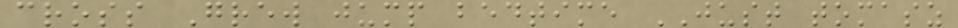cross Grew jump bedtime JUST tomasz
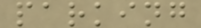parking
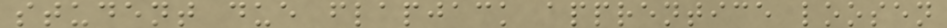student due flapjack apprentice loosen
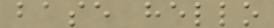base hello
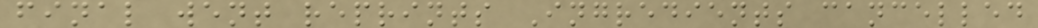final went reprints Ingredients cancelled
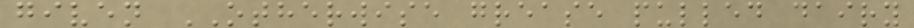given OTHERWISE grease pulled dairy
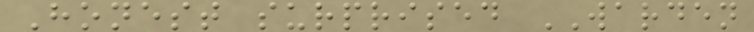Honest surprised WARDEN
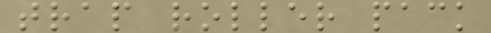trap roller pack
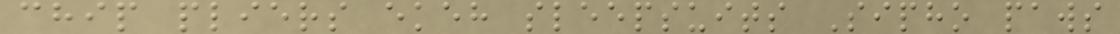chip pliers ekeh sleepsuits Sipho paws
